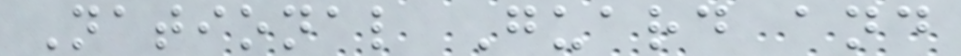National Guard and
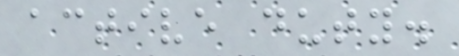active duty.
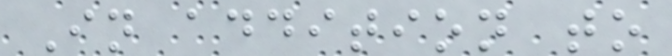In addition to
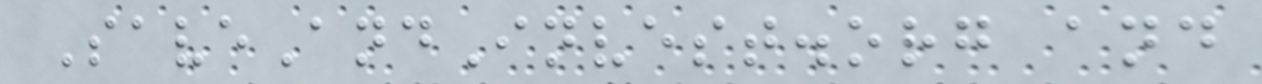SaveAndInvest.org and
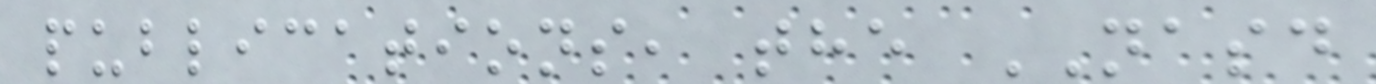publications, the NASD
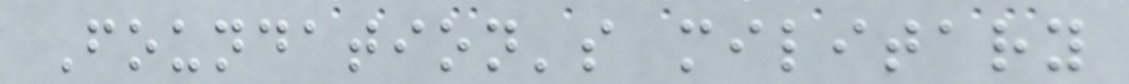Foundation's military
